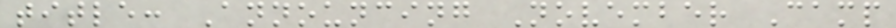title: Announcing November Camp
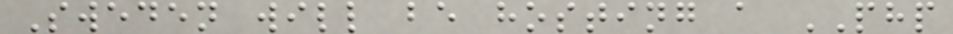Sweden will be hosting a PHP
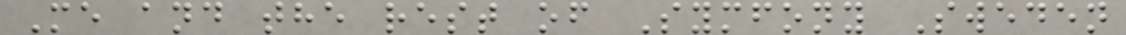Me and the rest of Symfony Sweden
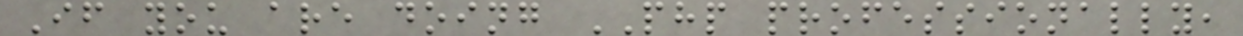If you are doing PHP professionally,
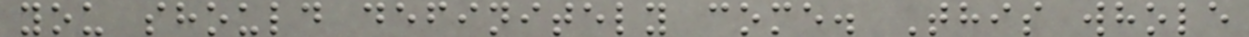you should definitely come. This whole
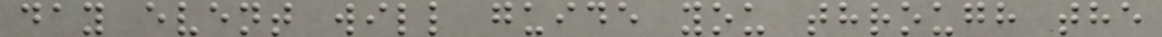day event will guide you through the
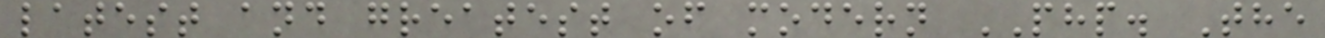latest and greatest of modern PHP. The
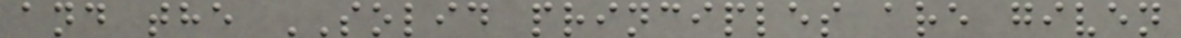and the SOLID principles are given
